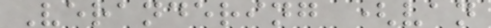Verandering (van
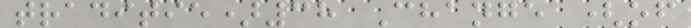traditie)38 Change (of
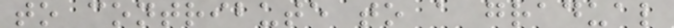to contribute to a gradual
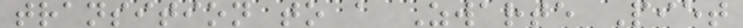transition to a Zwarte Piet
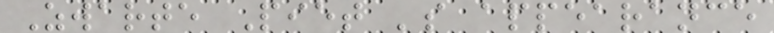Zwarte Piet 's appearance
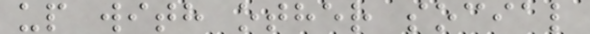up with other social
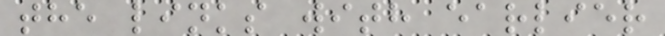the links with earlier
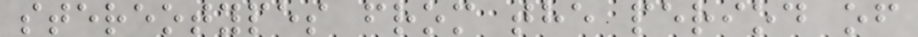stereotypes from the period of
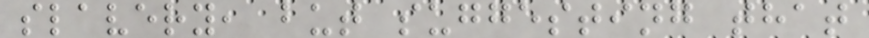slavery, but suggesting that
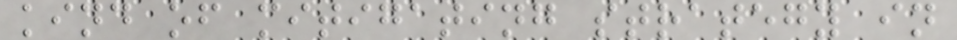kind of mitigating strategy in
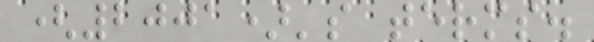(2001)'s terms.
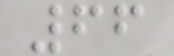66
